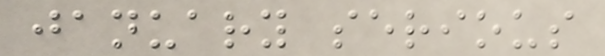january serious
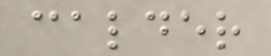calder
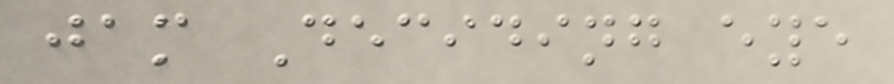jam Deciding eye
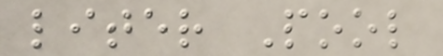liter Pool
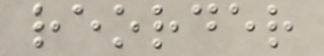reorder
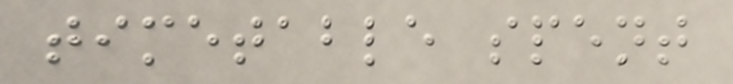timetable spent
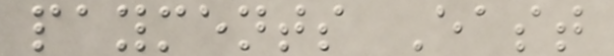payments East
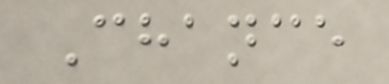Chance
